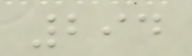294
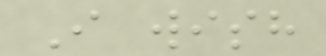I wish
